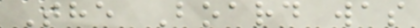The Board was
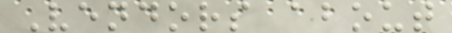Vendors about
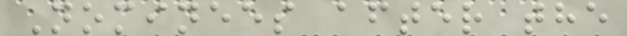Nominees after the
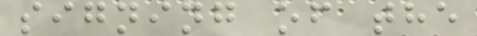signing of the
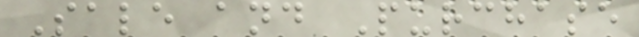Sale and Purchase
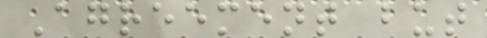Agreement but
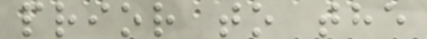prior to the
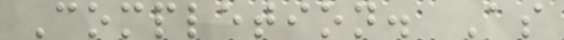Completion. As
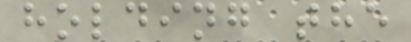holding the
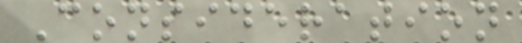Consideration
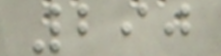290
